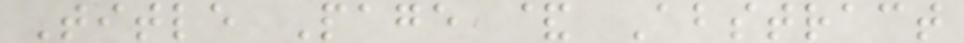Title Page & Abstract
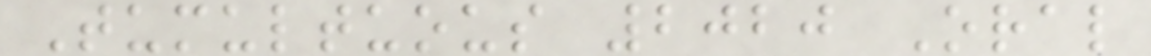Tumultuous 2020 Oral
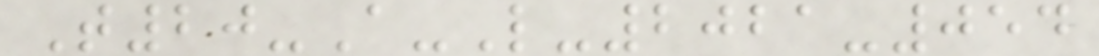T20-A-L-2021-054
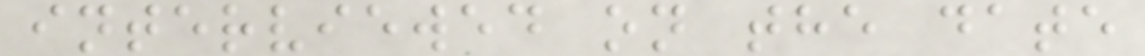interviewed on the date
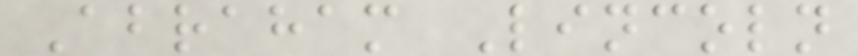Abraham Lincoln
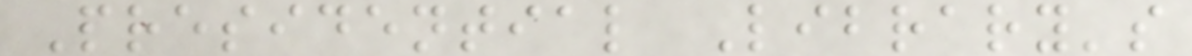Presidential Library's
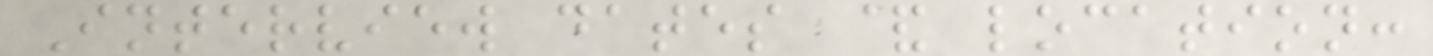Interview dates & location:
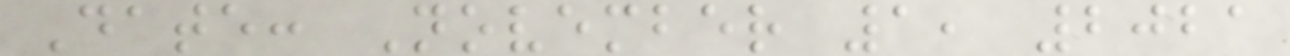Date: November 1, 2021
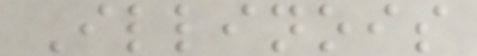Illinois
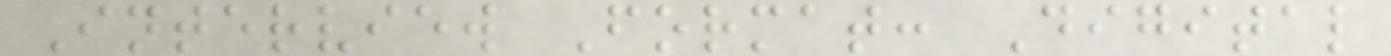Interview Format: Digital
